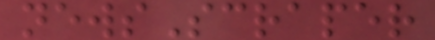newsScraper
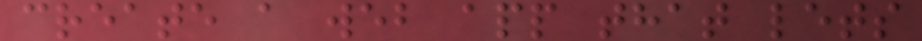create a web app that lets
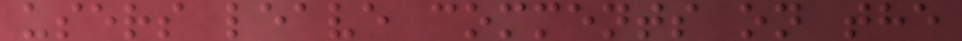users leave comments on the
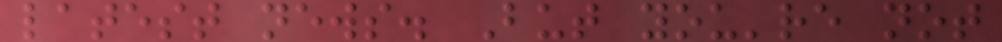latest news. But you're not
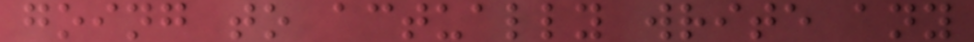going to actually write any
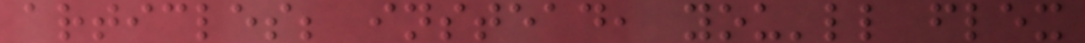articles; instead, you'll flex
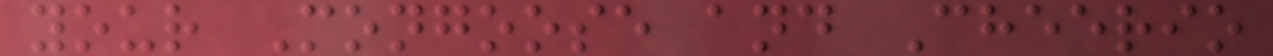your Mongoose and Cheerio
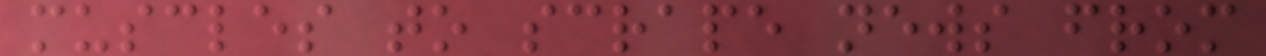muscles to scrape news from
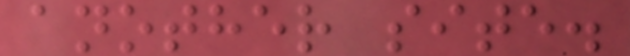another site.
